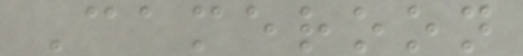Cameroon
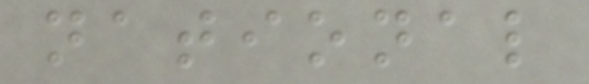national
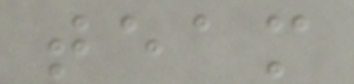team
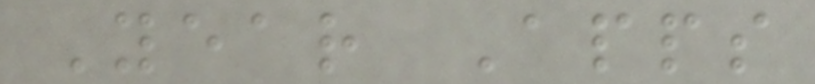Year Apps
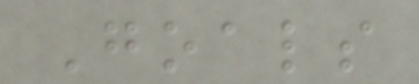Goals
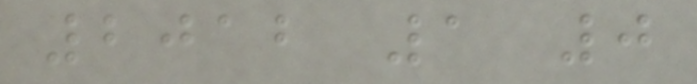2012 1 0
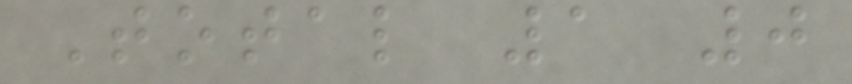Total 1 0
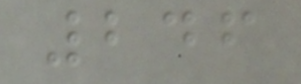246
